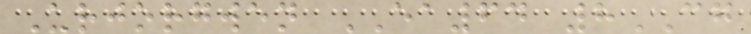Urjorgwen EA64 8CG
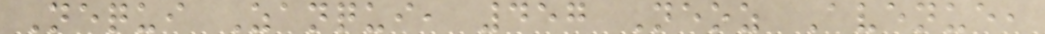Nequi Zanqui, 457 Neoz Avenue,
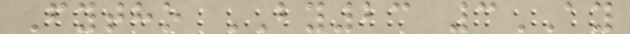Fytho BY23 3AY
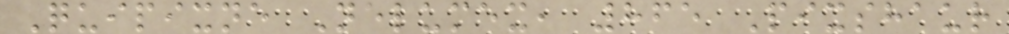Quipixne Nelumex, 865 Pixshaur
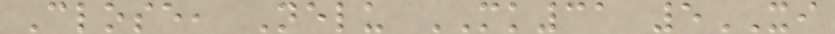Close, Nelu MK31 5XI
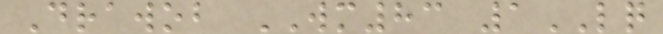Drawob WM83 1LQ
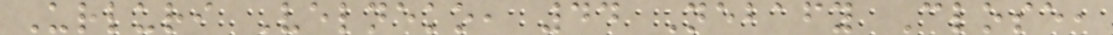Urluri Velneko, 44 Nebafy Close,
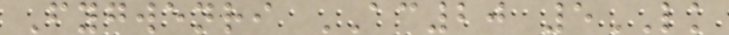Fygwenri AC20 5LK
